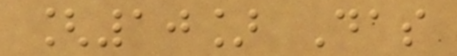[10] Das
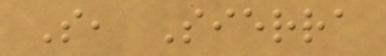S, Sierra
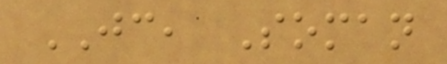JC, Soman
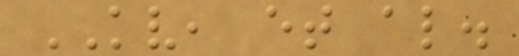KV, et al.
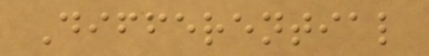Differential
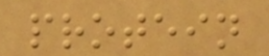protein
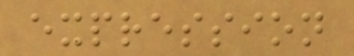expression
